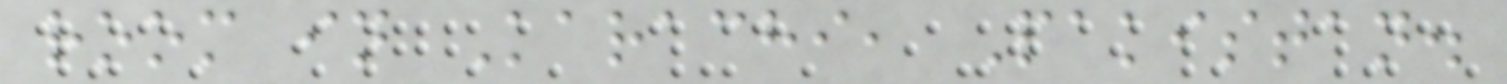room in Karachi, Pakistan.
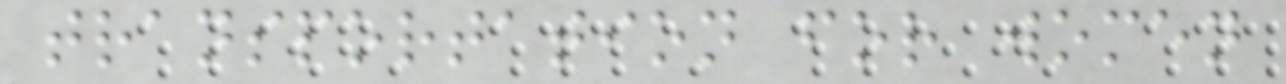transportation for women
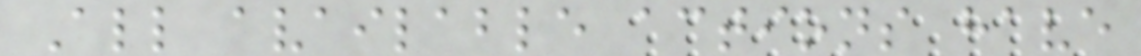All available actions have
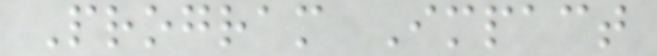Program Impact
